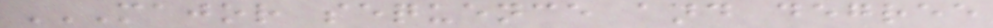MAJOR SEQUENCE AND DEGREE
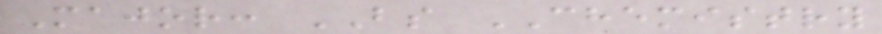Major: BS CHEMISTRY
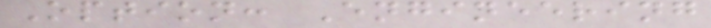Option: Engineering
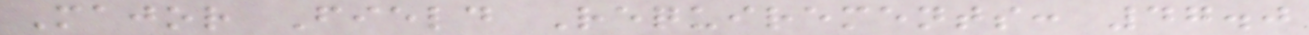Major Field Requirements: 47.0
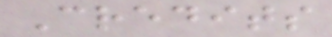Credits
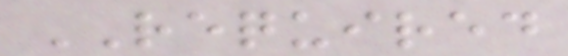REQUIRED
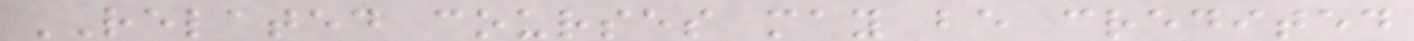RELATED courses may be credited
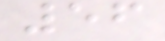56
